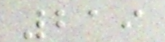219
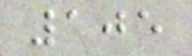105
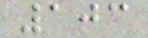103
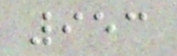953
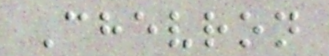Chevron
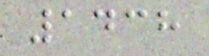1438
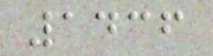1436
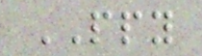PPY
